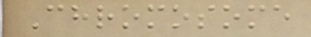Chromosome
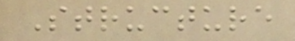Structure
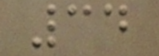34
